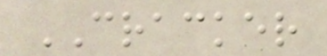CRACKER
